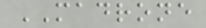MADRONE
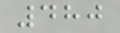480
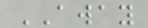AWAY
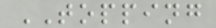TOPPING
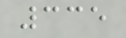335
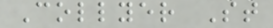Collyer St
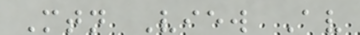Mtn View Av
